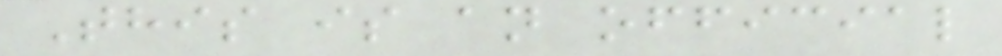This is an official
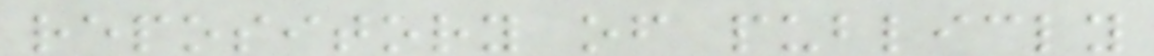repository of publicly
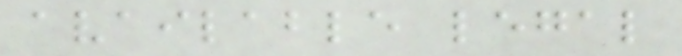available legal
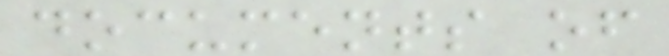documents of
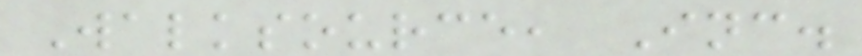Walksource, Inc.
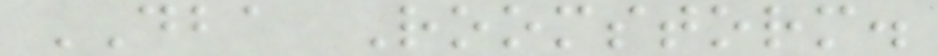DBA Roomstorm.
